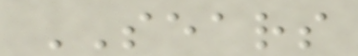SEARS
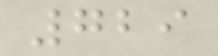729
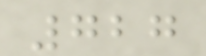727
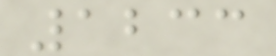1233
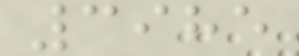3985
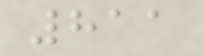811
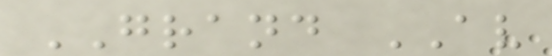GRAND AV
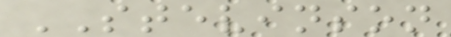STEVINSON
